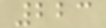223
